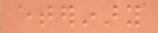eterinary
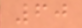60
